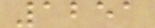1251
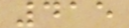415
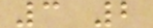3 2
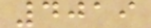4019
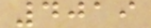4019
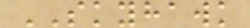SKYHAWK
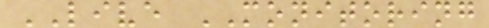LIVE MONITORING
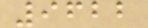9622
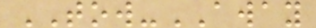TOW-AWAY
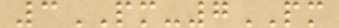3PM-7PM
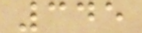345
